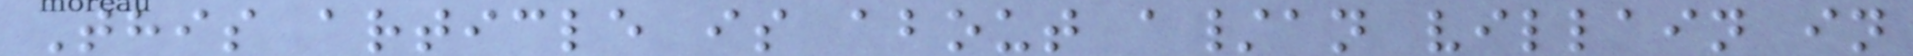This article is about a/an villain in
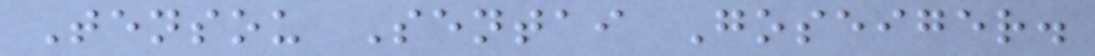Tensou Sentai Goseiger.
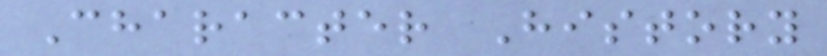Character History
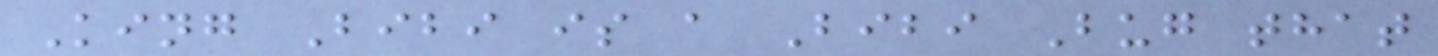King Bibi is a Bibi Bug that
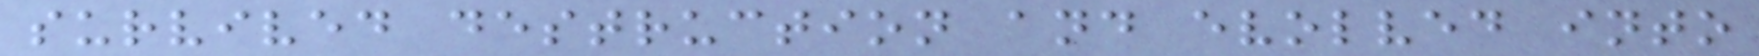survived destruction and evolved into
